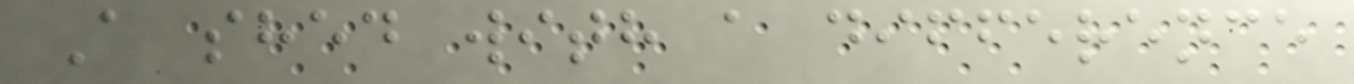A shed with a difference
